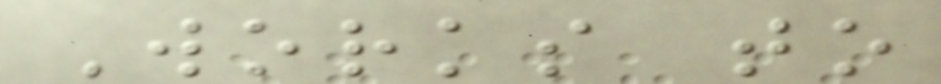Works to
